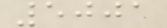5001
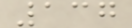137
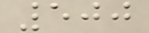500
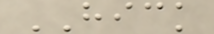HICK
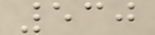530
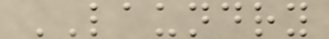LAUNDRY
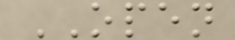OPEN
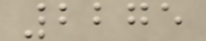2275
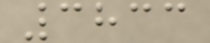3833
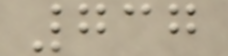737
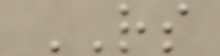RS
